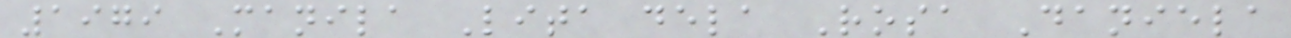1979 Manila Lita dela Rosa Daniela
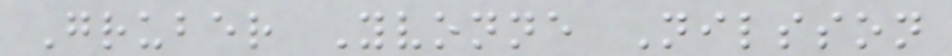Gruber Yvonne Nilsson
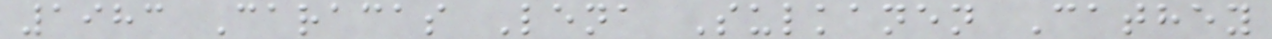1983 Caracas Lena Sulkanen Cathey
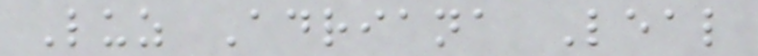Luz Adriana Leal
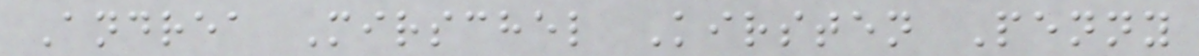Andrea Mirschel Kirsten Penny
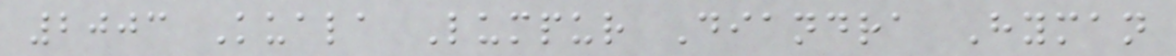2003 Kuala Lumpur Diandra Hyman
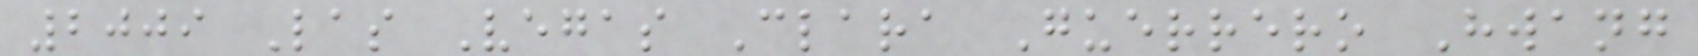2009 Las Vegas Clara Guerrero Hwang
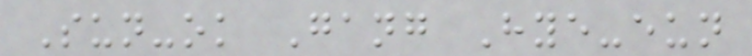Sun-ok Gang Hye-eun
